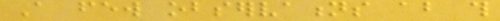A few observations about this
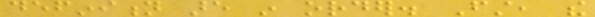definition are in order. First, the
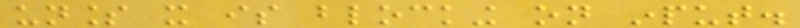unless it is blocking on input.
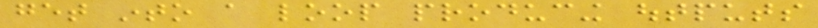get into a loop producing outputs
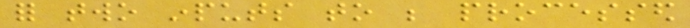for two inputs to be processed
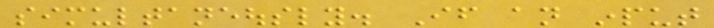simultaneously. If an input
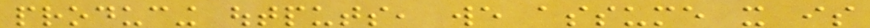producing outputs, we assume it is
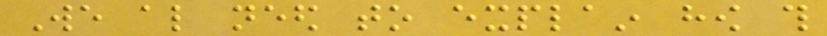We also need to explain how this
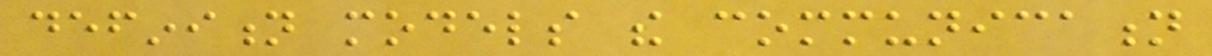definition models the communication
